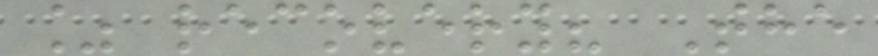% recovery? The
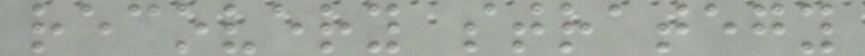recovery strategy
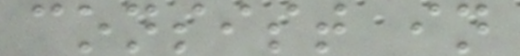consist in
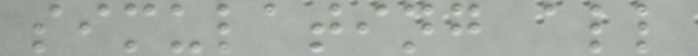simulating all
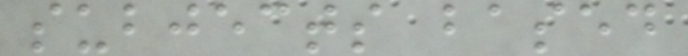subjects based
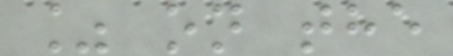% on the
